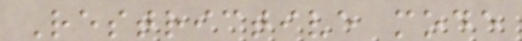Restrictive mode
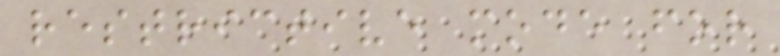restrictive mode for
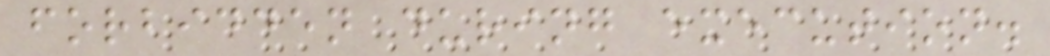forbidden during execution.
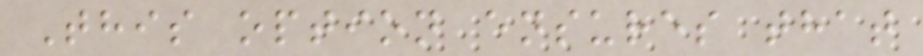This option ensures that
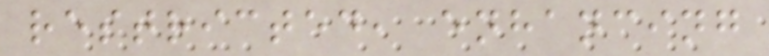restricted, enhancing
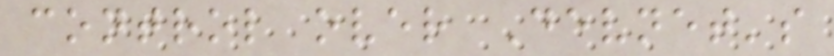control over Devnet's
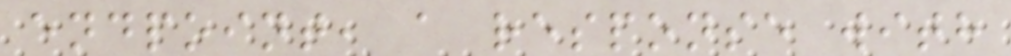endpoint, a response with
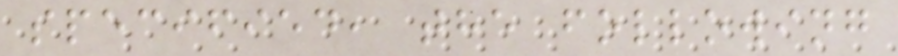specified, the following
